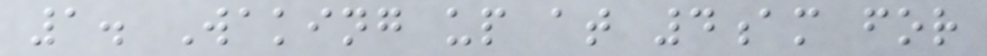1. Waking up at 4am for
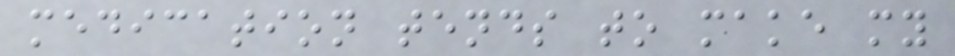medication tends to make my
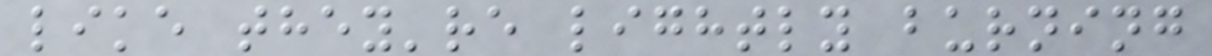like they're lightly burning
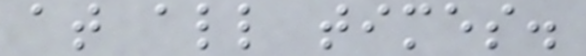at all times.
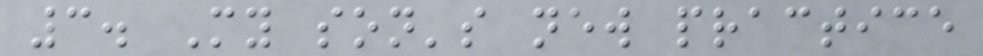3. My son's new practice
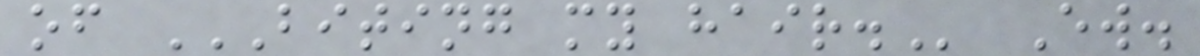of BITING MY HAIR. Ew.
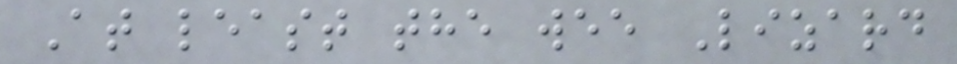At least the wee Lizard
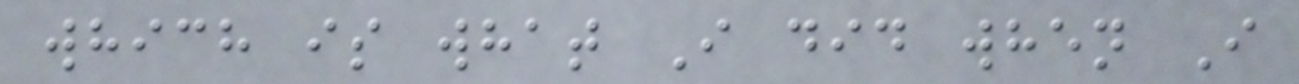which is what I did when I
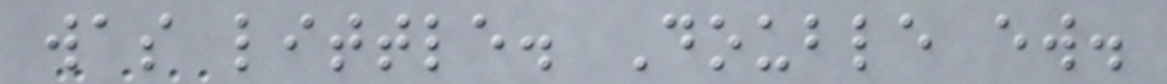was little. Double ew.
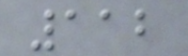112
